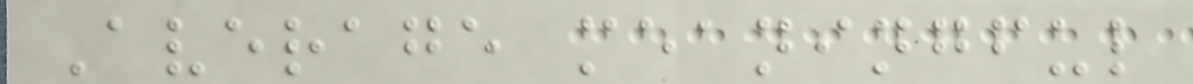Average meaningful
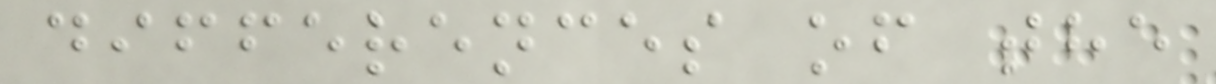differences of the
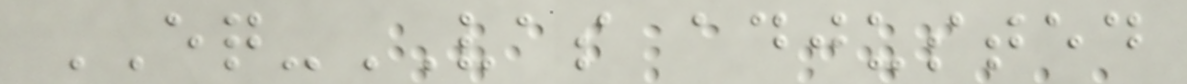EQ-VAS adjusted
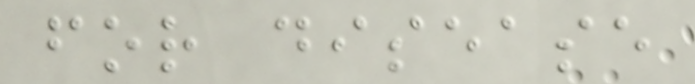for disease
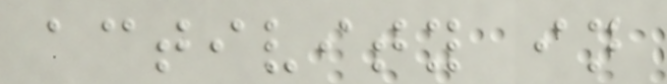activity in
